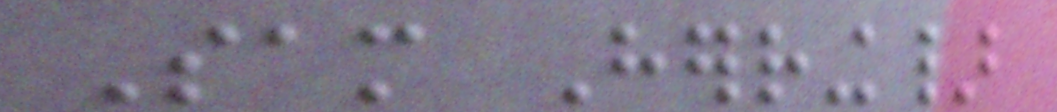Sam Herring}
